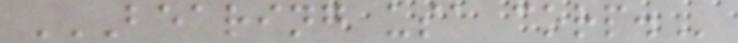BEARING USA CORP.
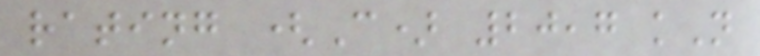rating (C) 20,7 kN
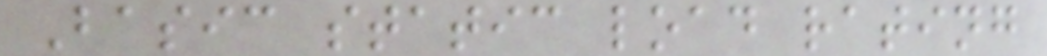Basic static load rating
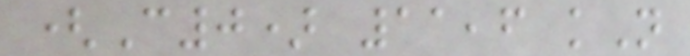(C0) 11,6 kN
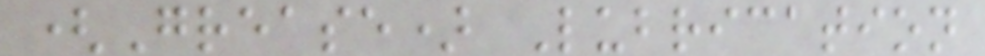(Grease) Lubrication
